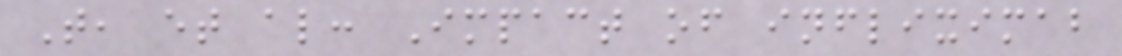T, et al: Impact of infliximab
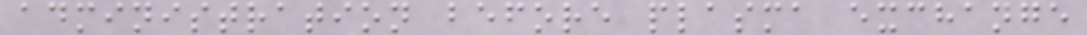administration before plasma exchange
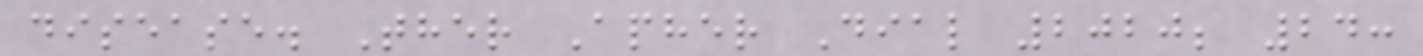disease. Ther Apher Dial 2020; 24:
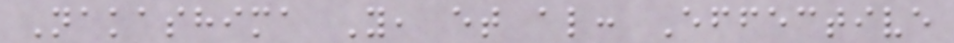Nakashima Y, et al: Effective
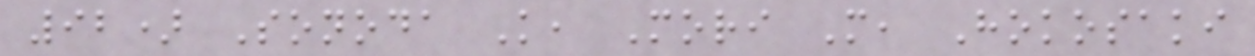92) Sonoda K, Mori M, Hokosaki
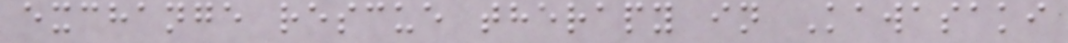exchange rescue therapy in Kawasaki
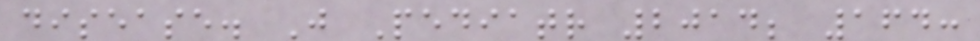disease. J Pediatr 2014; 164:
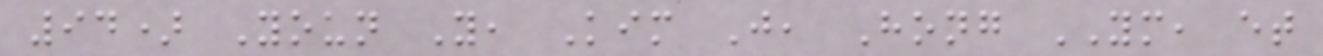94) Youn Y, Kim J, Hong YM, et
